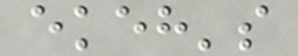ekeh's
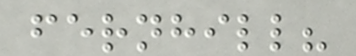fernhill?
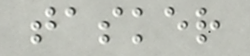tasker
